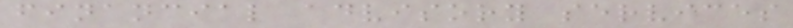financial advisory services
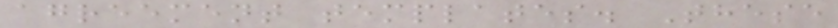agreement templates. These
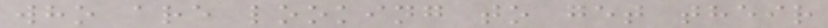who are looking to get their
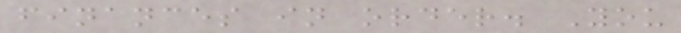finances in order. You
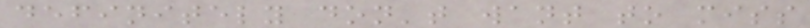definitely don't want to miss
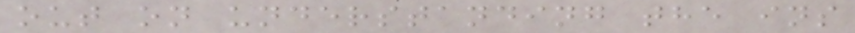out on understanding the ins
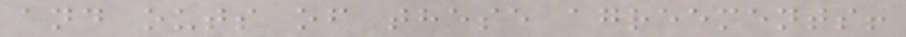and outs of these agreements!
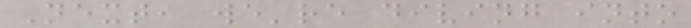Next, we're diving into
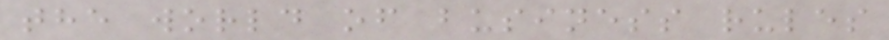the world of business rules
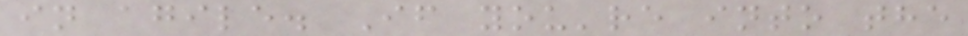in agile. If you're into the
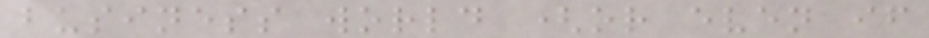business world (or even if
